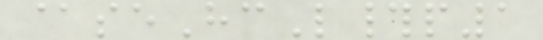@seHcL#p1
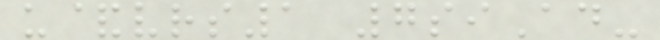u&vrs1 7siAd-
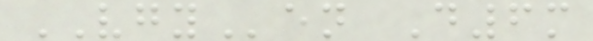VGYen D6m
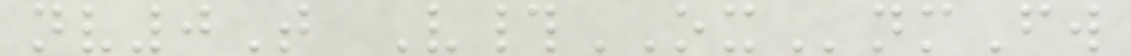nv0T V#OXnmFw
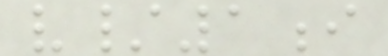v/1i
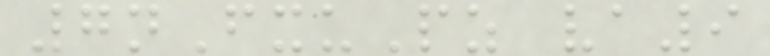7nFxuPz va9
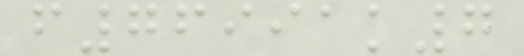f76991k7
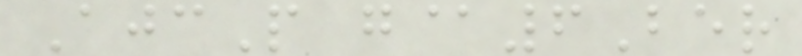AjcP g@6Ber
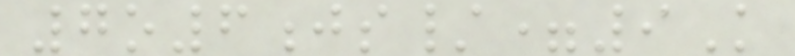7o6js/=9K
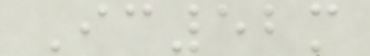Ic52m
